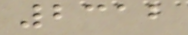2312
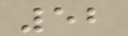52
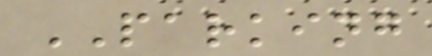PARKING
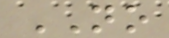NO
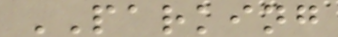PARKING
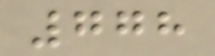778
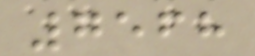7568
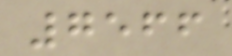7566
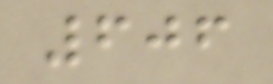606
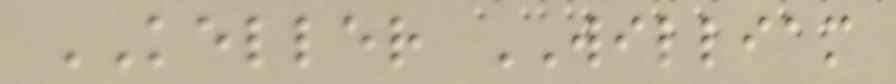KELLER WILLIAM
